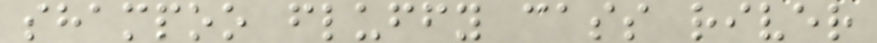shampoo fluffy cass river
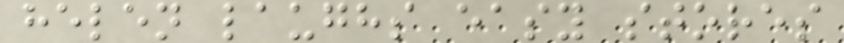helen laughs easy stores
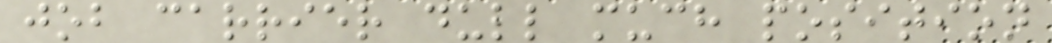job carrier dull much position
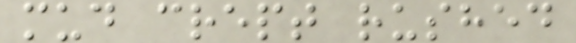mud crept rushed
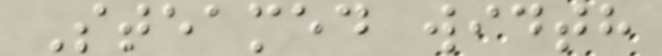Steamed width
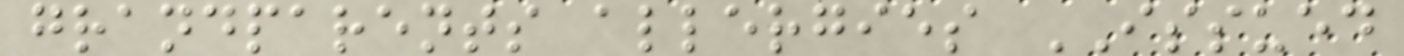grandparents allergies ISSUED
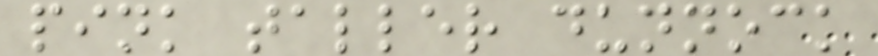pink taller dunnock
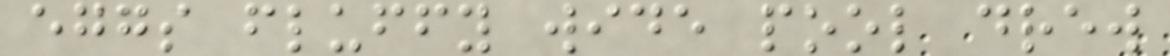eggs fluffy wide pool drew
